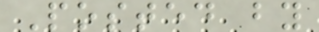Posted by
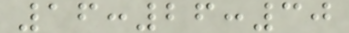16:26:30
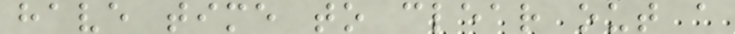have time to clear out a
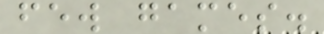few games.
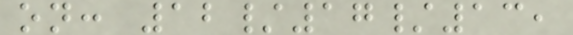on: 12/17/13,
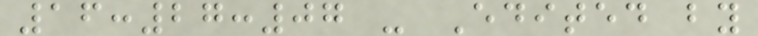16:27:07 - Edited by
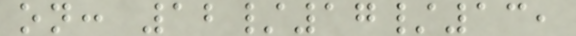on: 12/17/13,
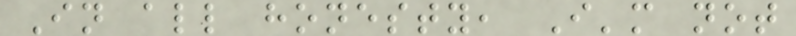In all honesty, I'm not
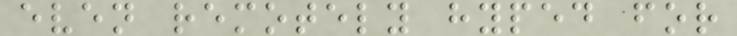even remotely hyped for
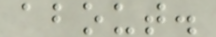about.
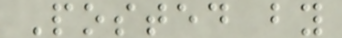Posted by
